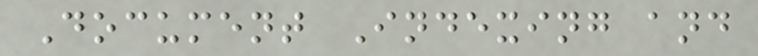Document Indexing and
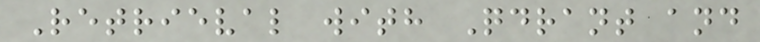Retrieval with Qdrant and
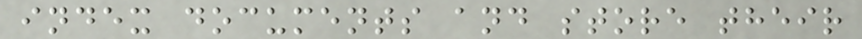index documents and store their
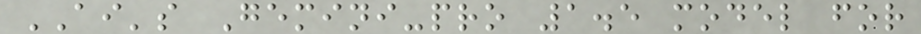AI's Gemini-pro 1.5 model for
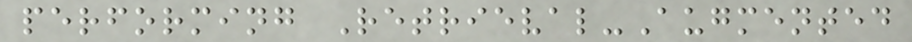performing Retrieval-Augmented
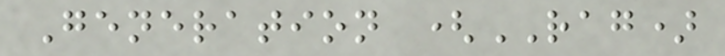Generation (RAG)
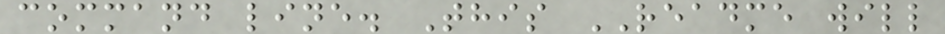command line. This README will
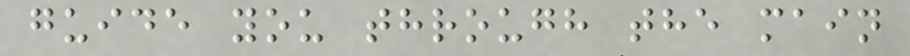guide you through the main
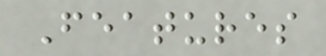Features
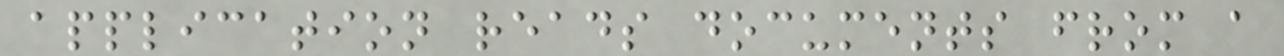application reads documents from a
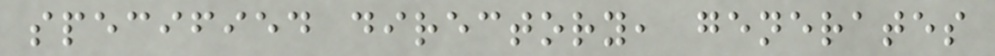specified directory, generates
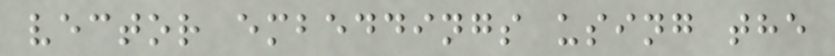vector embeddings using the
